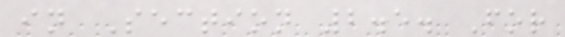in Section 2.5. For
